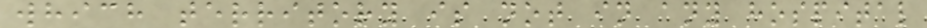which territory is not in any hospital
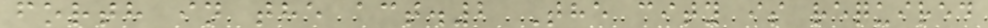forth in the act.2 The city is required
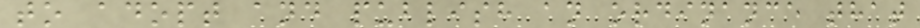to adopt and publish an ordinance that
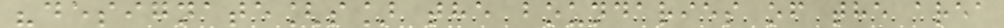"designate[s] the boundaries of the area
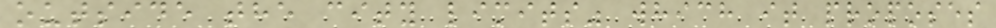outside the city limits" which it proposes
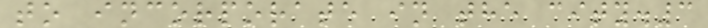to incorporate in the city.3
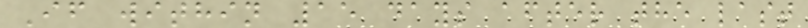If within 15 days after the last
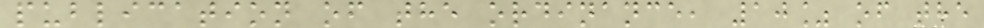publication of the ordinance, 10% of the
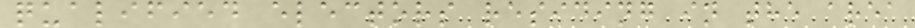qualified electors residing in the area
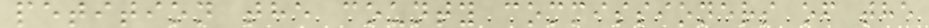petition the county commissioners of the
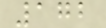172
